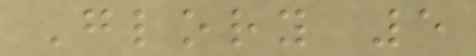Glory 5
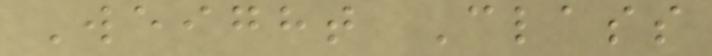Weight Class
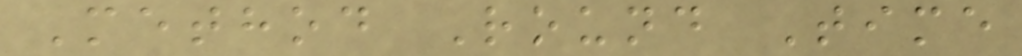Method Round Time
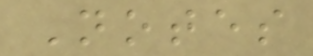Notes
